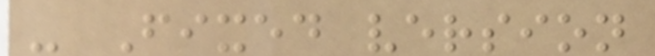- Fixed version
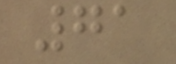71
